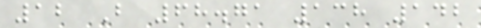12 B 68.71 138 142
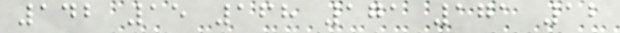142 15 168 171 171 12
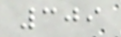309
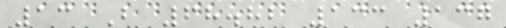13 B 68.82 133 137
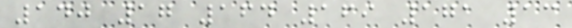140 17 164 169 171 13
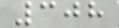308
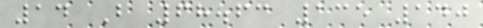14 B 68.63 135 140
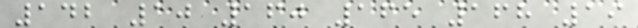142 10 160 165 168 19
